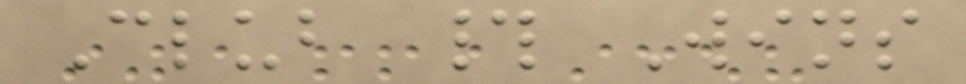Club # Wins
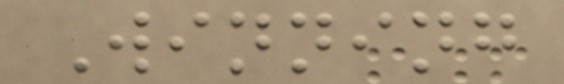Winning
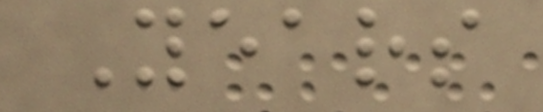Years
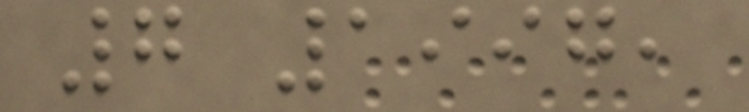7 1997,
